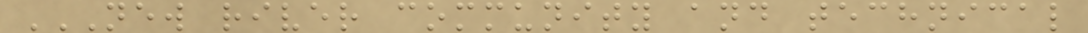NEW RIVER COMMUNITY AND TECHNICAL
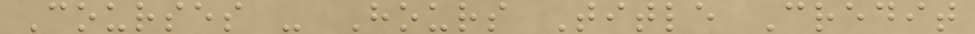Courses - Hours Title Credit
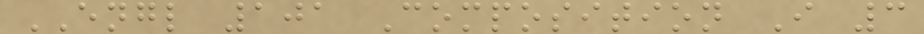ENGL 101 Composition I 3
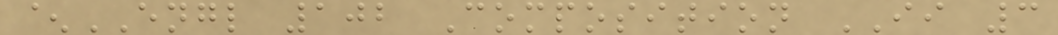^ENGL 102 Composition II 3
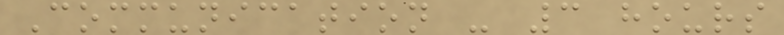Communication - 3 hours
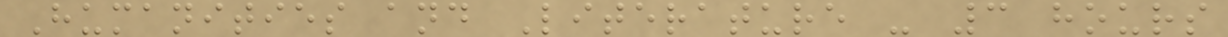Humanities and Literature - 3 hours
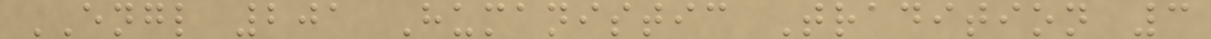ENGL 201 Humanistic Tradition 3
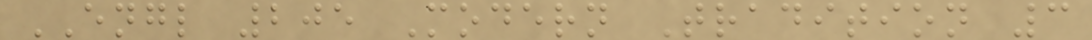ENGL 205 Modern Tradition 3
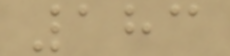183
